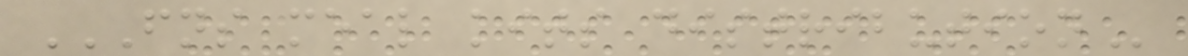FNS MEAL KITS DISTRIBUTION
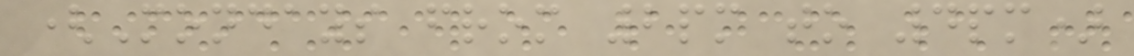(Mondays from 2pm to 4pm)
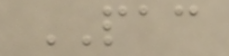PAC
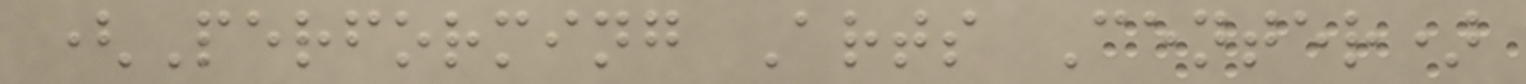(Performing Arts Center)
